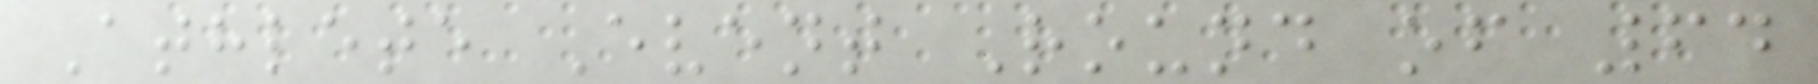Athlete Event Round of 64
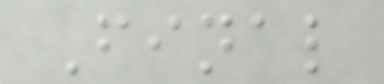Final
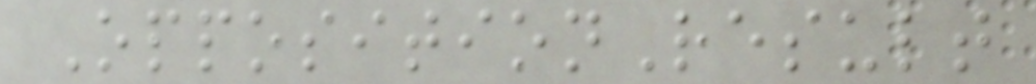OppositionResult
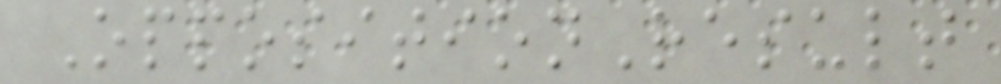OppositionResult
